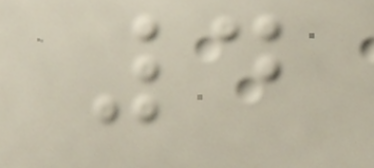4
